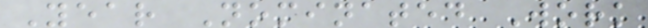Year Nominated Work
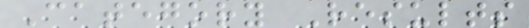Category Results
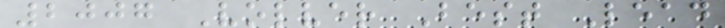2007 Volver Best Lead
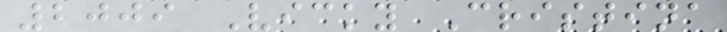2009 Vicky Cristina
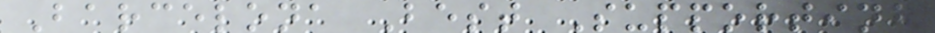Barcelona Best Supporting
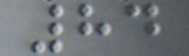84
